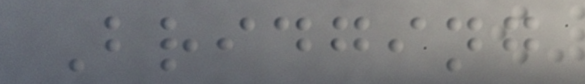Bridging
